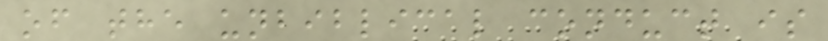of the unbiblical conduct is
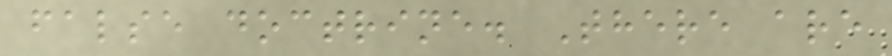false doctrine. There are
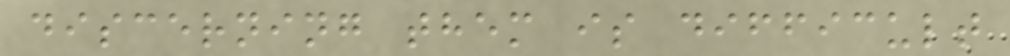discerning them is difficult
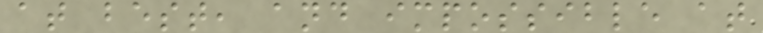at best, and impossible at
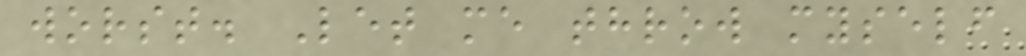worst. Let me throw myself
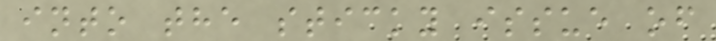into the sticky issue of
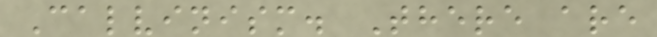Calvinism. There are
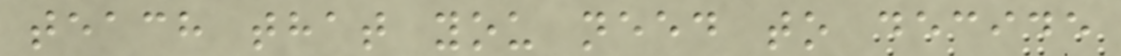teach that you need to decide
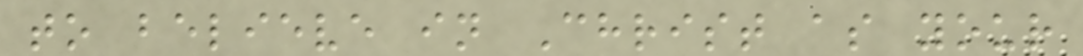to believe in Christ as your
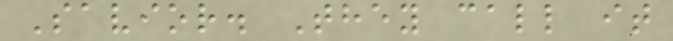Savior. They call it
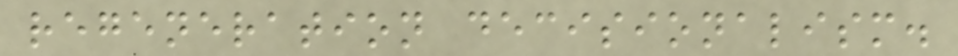regeneration decisionalism.
